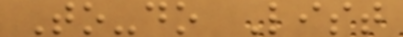To-do List
